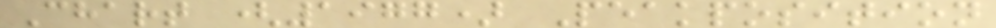Chart (1977) Peakposition
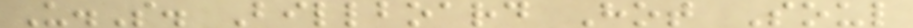U.S. Billboard Hot Soul
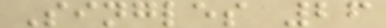Singles 26
